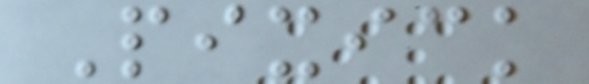Pixick
